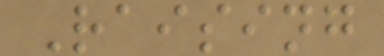Raising
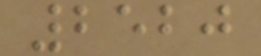2520
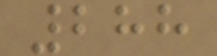288
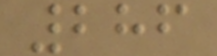286
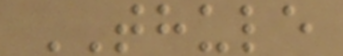THULE
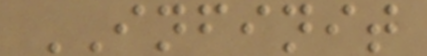INFINIT
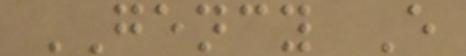GENCY E
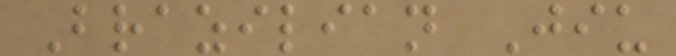Brazilian Jiu
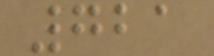721
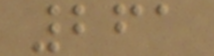261
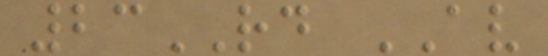23RD AV
